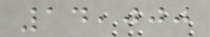14,000
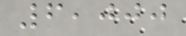6,000
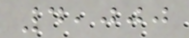4,000
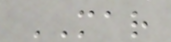MAR
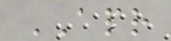APR
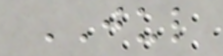JUL
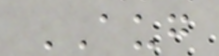AUG
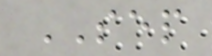SEP
